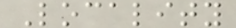Locality
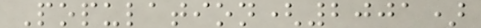Population(2001)
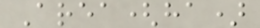Area(ha)
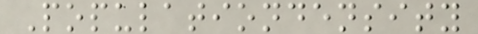Populationdensity
